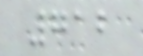712
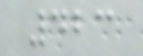423
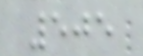505
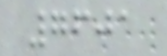7601
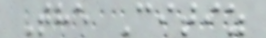The Citiz
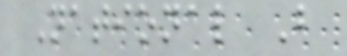National B
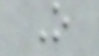O
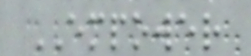EMPOWER
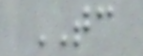TC
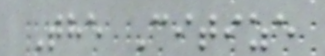The Citize
